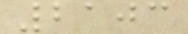2103
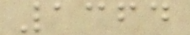1364
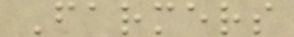Farmers
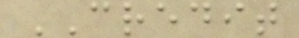CREDIT
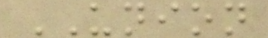UNION
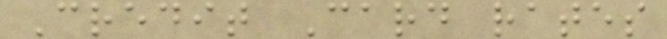Credit Card rates
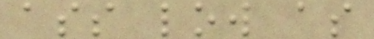ass low as
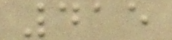415
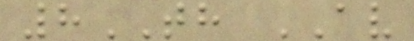8TH AV
